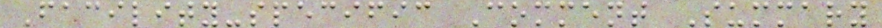Facility-specific Comment Summary
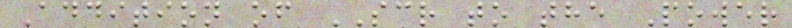Addition of SCR to the Power
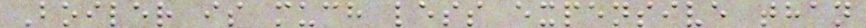Boiler is much less expensive than
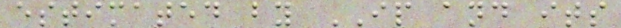estimated by IP and its
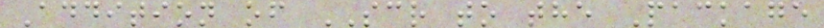Addition of SCR to the Package
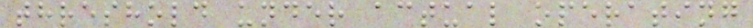threshold under actual operating
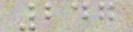247
